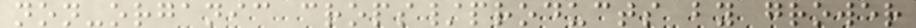non-organic crops/products by grower
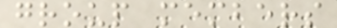group members
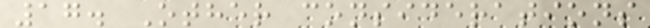17. Other considerations
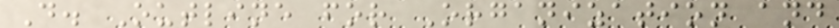D. Outline for Organization and
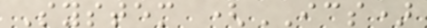System (ICS)
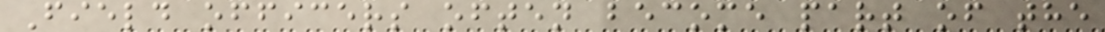Field officers often become part of the
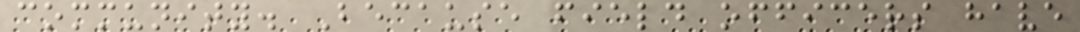community. Because field officers have
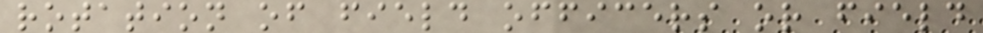rotation of field officers or field
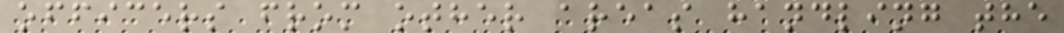officers from other areas handling the
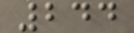244
